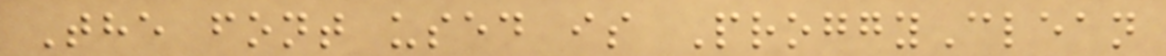The font used is ProggyClean
